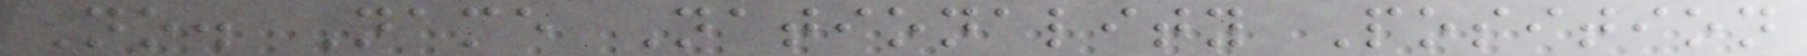No. Name Nationality Position
